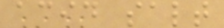acid salt
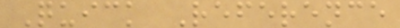Quick Reference
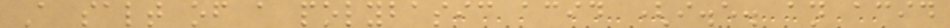A salt of a polybasic acid (i.e. an acid
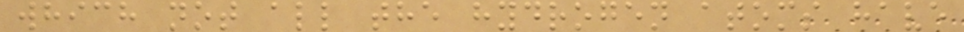which not all the hydrogen atoms have
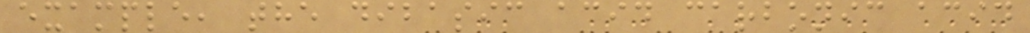example, the dibasic acid carbonic acid
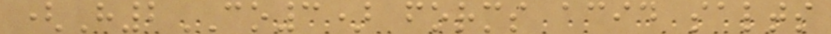(H2CO3) forms acid salts
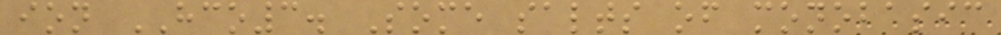ion HCO3. Some salts of monobasic
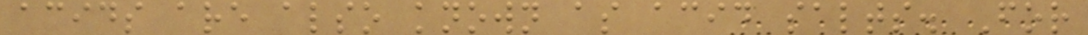acids are also known as acid salts. For
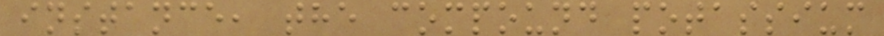instance, the compound potassium
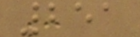251
